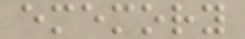ememory
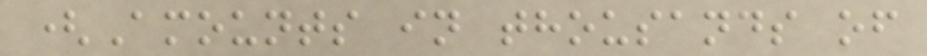(Amounts in thousands of
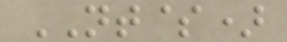NT$)
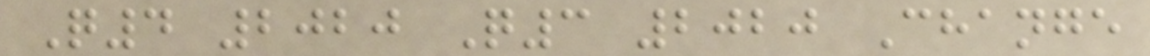Q4 2020 Q3 2020 Change
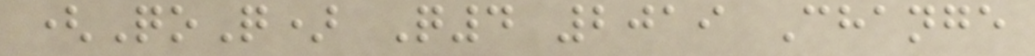(QoQ) Q4 2019 Change
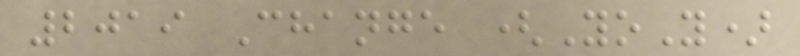2019 Change (YoY)
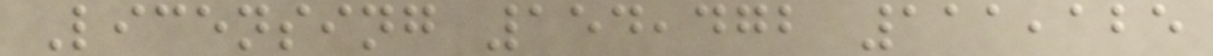Licensing 154,472 111,125
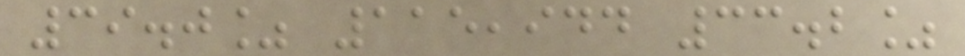39.0% 115,944 33.2%
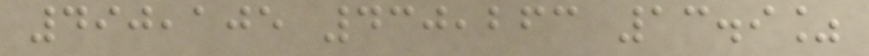490,105 430,263 13.9%
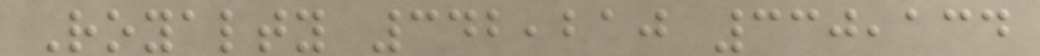Royalty 342,210 330,134
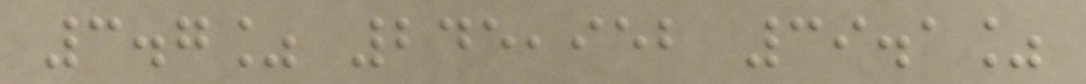3.7% 245,952 39.1%
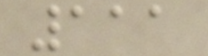111
